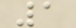1
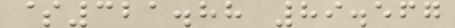$321.88 89.567
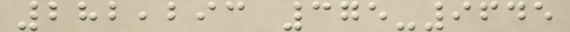282,293 375-9645
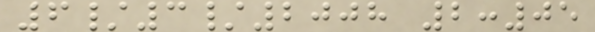6/3/2008 2:05
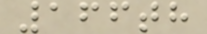166th
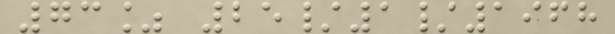73% 25/1/1968
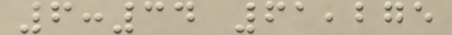6:34 61,275
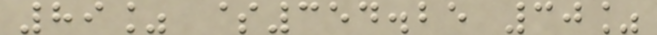89% $354.25 30%
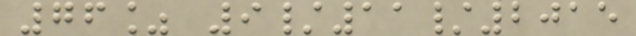76% 9/11/2015
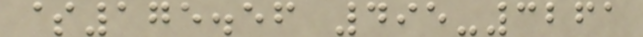$175.56 495-3261
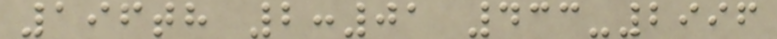196th 2:01 433-2996
